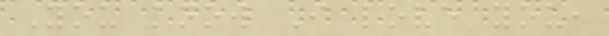You know I love you,
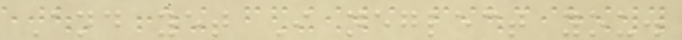And yet I neglect you.
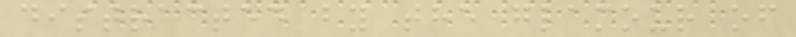distracted by the glamour of
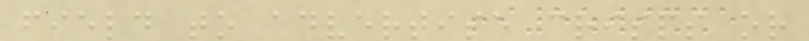field to advertise crisps or
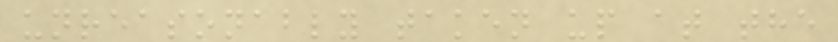unreasonably taken up at the
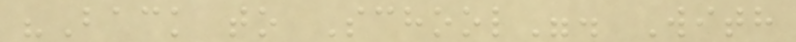"Back to School". With
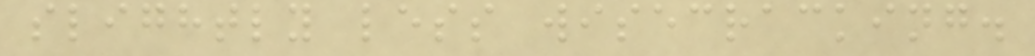slightly less wisecracking.
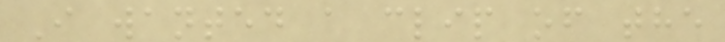I wanted a clip of the
